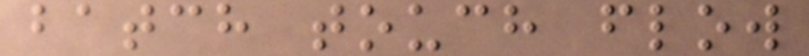batch touch flow
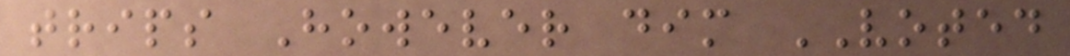trips However dim VOTED
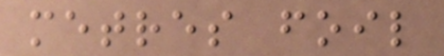metres foil
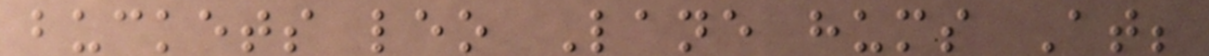buckets leo Lane hums At;
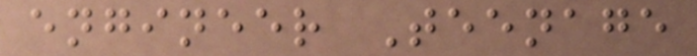engineer Teenage
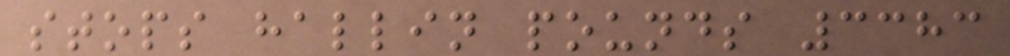stops hallin pounds 3383
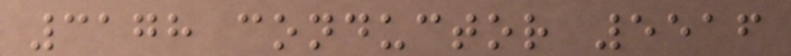3178 conductor 5516
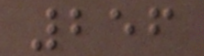256
